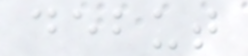debut
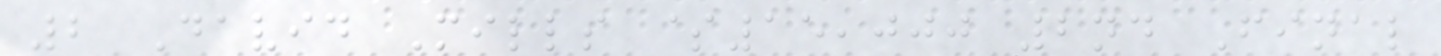2 David Mills $15,000 2nd Final
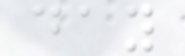day
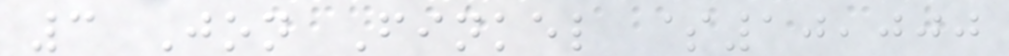3 Jon Finkel $10,000
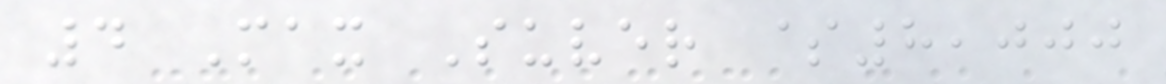4 Max Suver $8,000
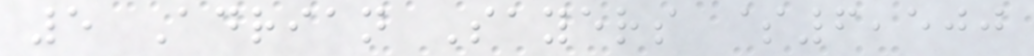5 Adrian Sayers $6,500
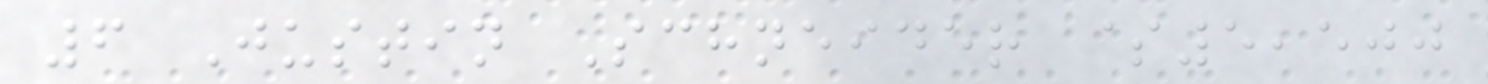6 Justin Schneider $5,500
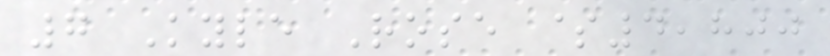7 Kyle Rose $4,800
